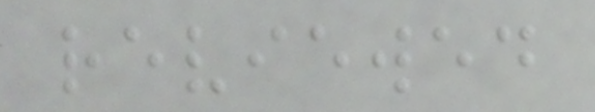reviewed
